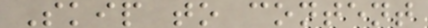Skip to content
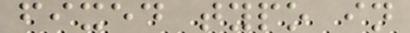fixed typo in
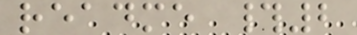readme #2
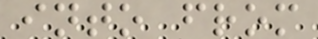into from
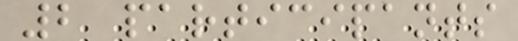2 participants
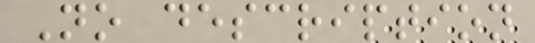No description
